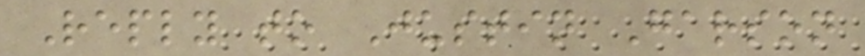Reply to Justin Garson
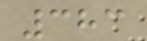383
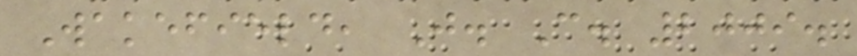Wakefield, J. C. 2009.
